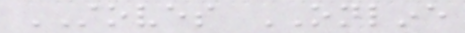STOVES ONLINE
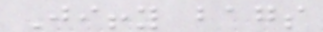Jiffy bags
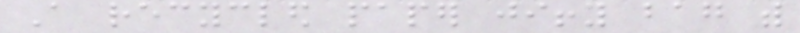A recycled paper jiffy bag with
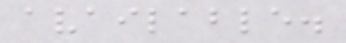available.
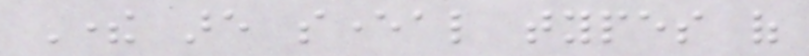There are several types of
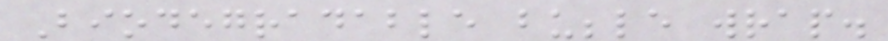Biodegradable bubble wrap.
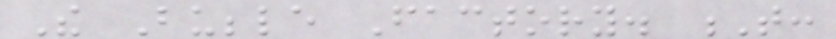The Bubble Factory. T:
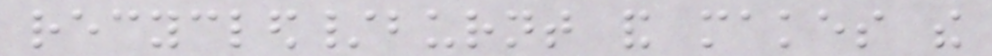recycled/burnt and makes the
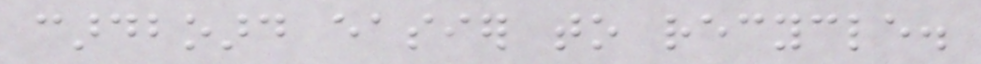cardboard easier to recycle.
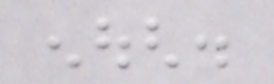enough.
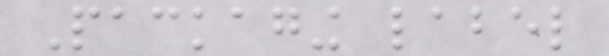Packaging label
